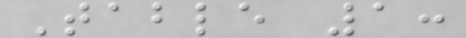Table 1:
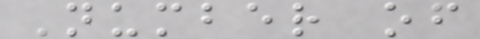Number of
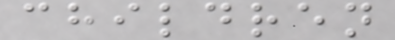children
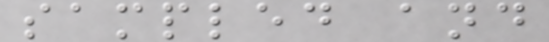sampled and
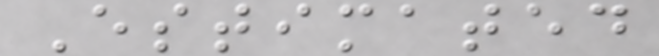Estimated
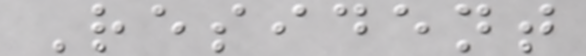Resident
